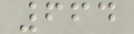664
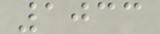1033
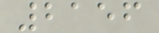2156
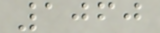1060
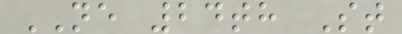NE 24th St
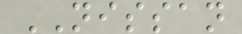NISSAN
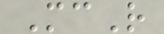McR
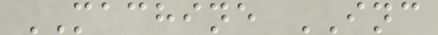MACHINE INC
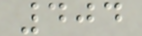404
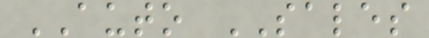AUTO SALES
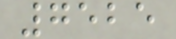7525
